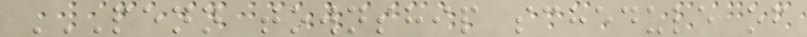PENN TOWNSHIP SCHEDULE OF
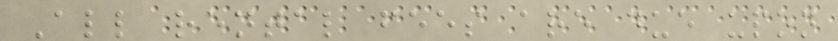All rental fees are due upon
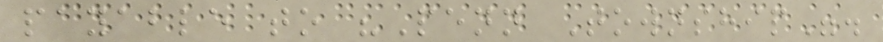payable to "Penn Township".
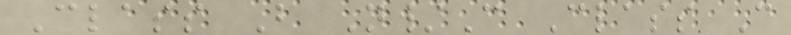Class B N/C Class C
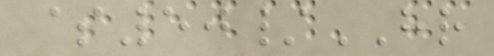$50/HR
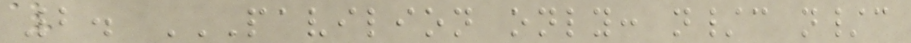2. PAVILION ONLY: N/C N/C
